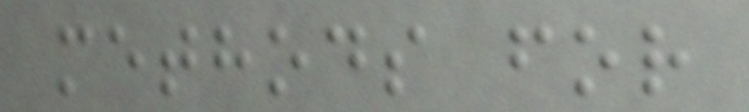methods for
